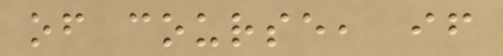of course, if
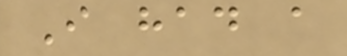I had a
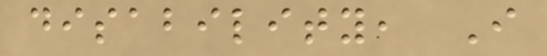disability, I
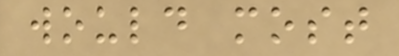would most
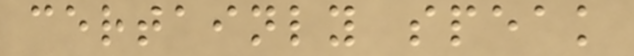certainly speak
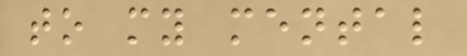to my mental
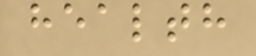health
